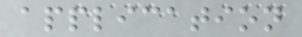application
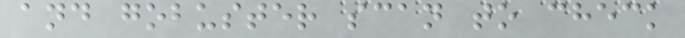and gobuster scan to check
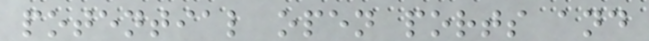potential open ports and
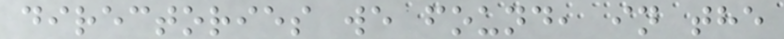directories we found, in the
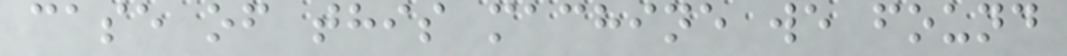case of this machine we found
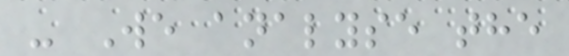- We analyse the
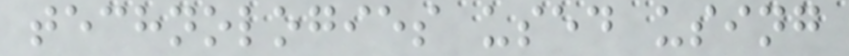technologies used using
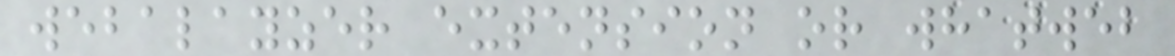webalayzer extension or whatweb
